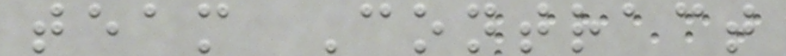team Contract
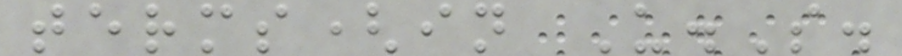terms(in U.S.
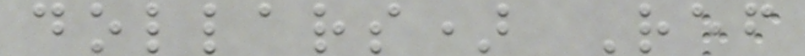dollars) Ref
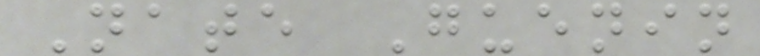Nate Guenin
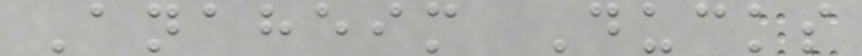Anaheim Ducks
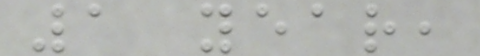1 year,
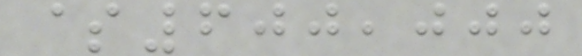$600,000
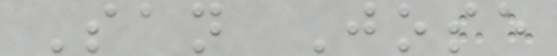San Jose
